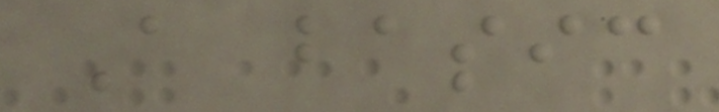A basic
